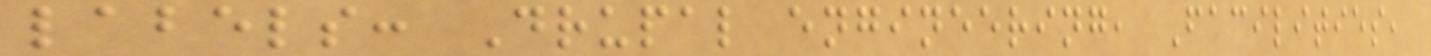labels: Drupal engineering, Facilities,
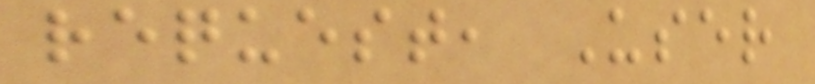request, User
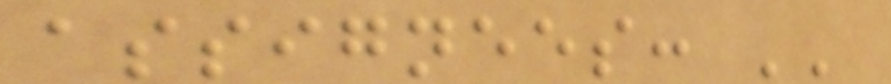assignees: ''
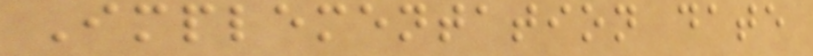Implementation date
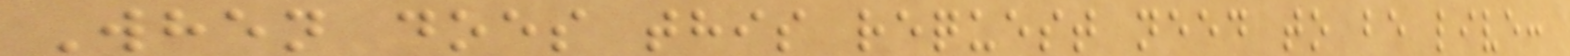When does this request need to be live:
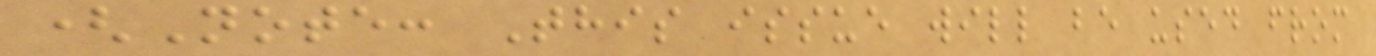(Note: This issue will be used from
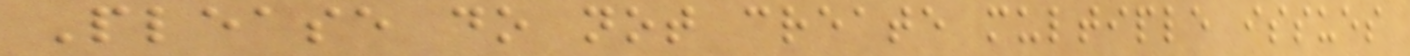Please do not create multiple issues
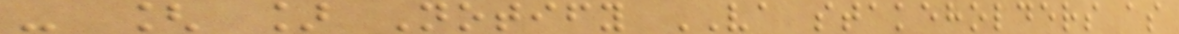- [ ] Notify VA stakeholders as
